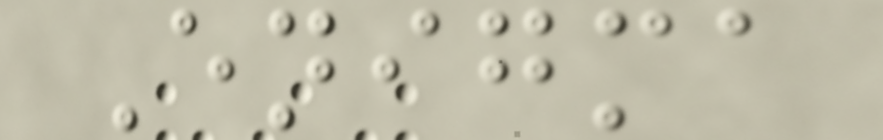Enigma
